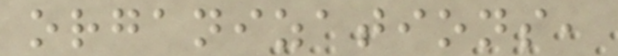organizations,
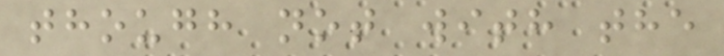though not with the
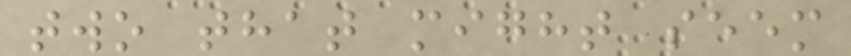two that might seem
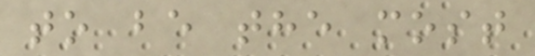to be the most
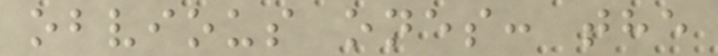obvious ones: the
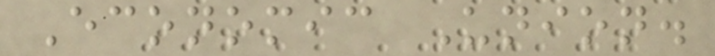Economic Union.
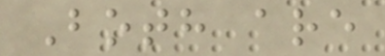Both are
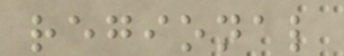regional
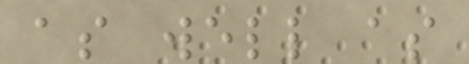as well as
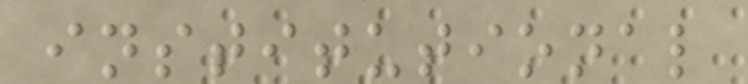institutional
